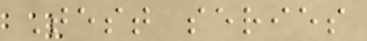Test series
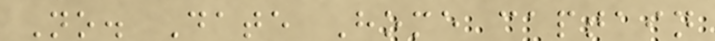No. Date Home captain
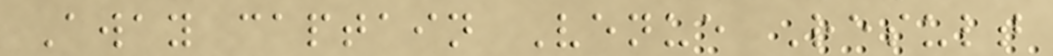Away captain Venue Result
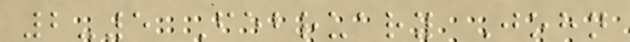2-5 February John
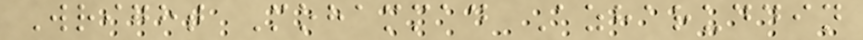Wright Mohammad Azharuddin
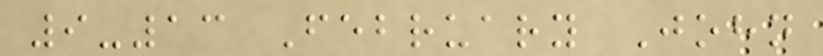9-13 February John
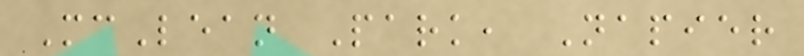McLean Park, Napier
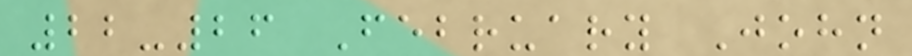22-26 February John
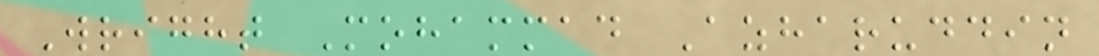Wright Mohammad Azharuddin
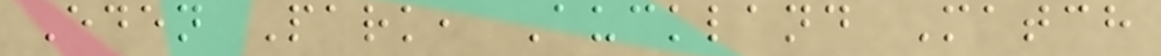Eden Park, Auckland Match
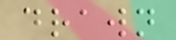drawn
